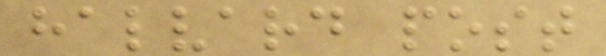halvard post
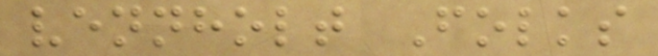vennholt Folks
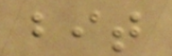bit
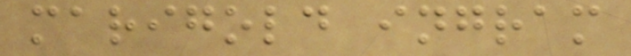marigold ingram
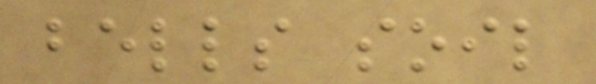bells soil
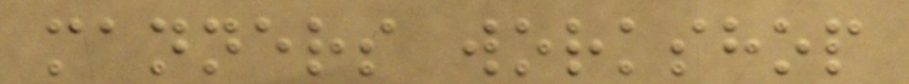manners workshop
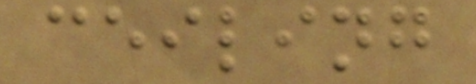ceiling
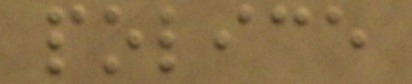police
